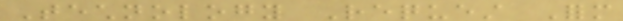Technology Request Form
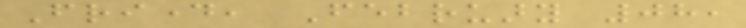Friday, February 08,
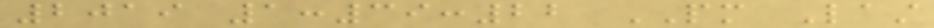2019 1:39:22 PM Last
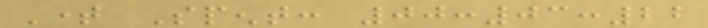Time Spent: 00:03:22
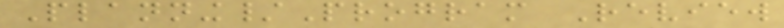Planning/Program Review
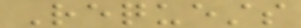Requests
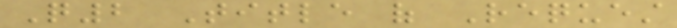Q2 Title of Request
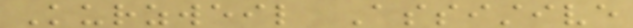Kurzweil Assistive
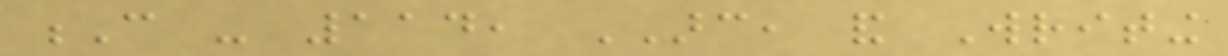C - 114, ARC, and Writing
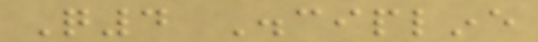Q4 Discipline
